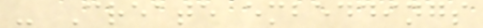- Create embeddings
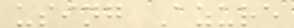using Azure
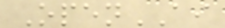OpenAI
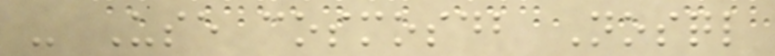- Use cosmosdb Nosql
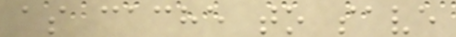as cache to save
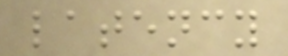latency
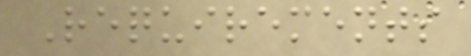Requirements
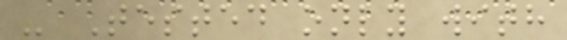- Tested only with
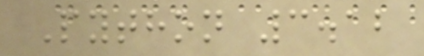Python 3.12
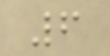6
